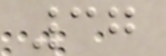37
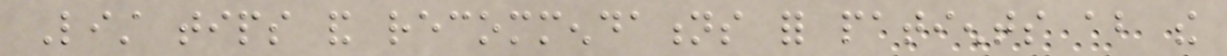List tips and recommendations for patients about the
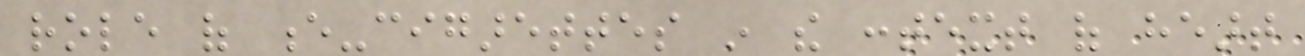role of e-cigarettes in the context of heart
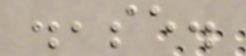disease.
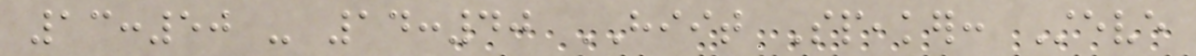13:50 - 14:40 HIIT Speaker: Steve
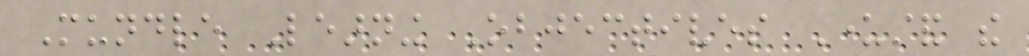Mundle Learning Objectives Understand the
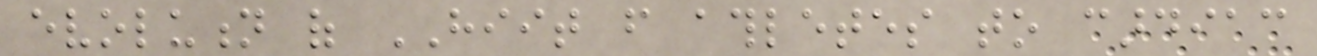evolution of HIIT from athletes to cardiac
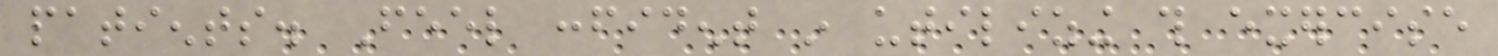patients. Feel confident in utilizing this exercise
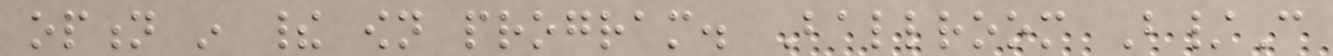option in their own program. Ballroom B/C
